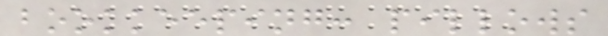bookkeeping: pillows
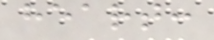heart:
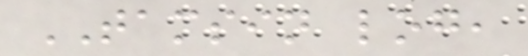TAMSIN log,
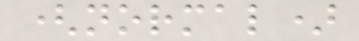(normal)
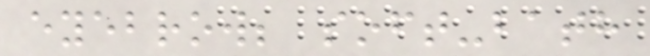eyebrow; soft-bath
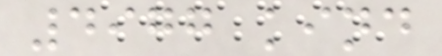4977 kind
